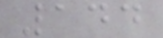144
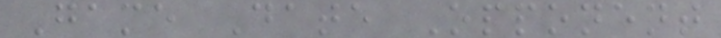Game Date Opponent
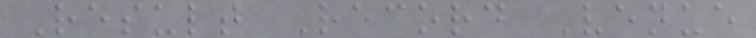Result Record Venue
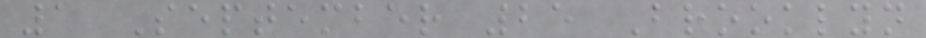1 September 25 Brooklyn
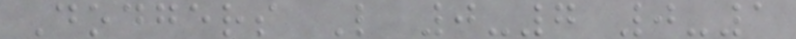Dodgers L 0-7 0-1
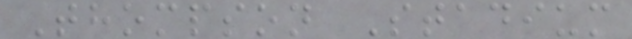Thompson Stadium
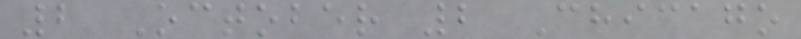2 October 2 Chicago
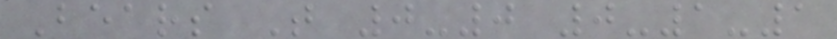Bears T 0-0 0-1-1
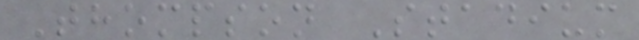Thompson Stadium
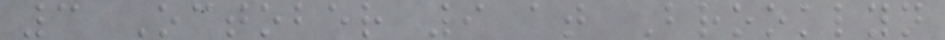3 October 9 at Brooklyn
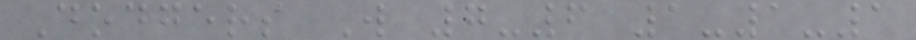Dodgers W 7-6 1-1-1
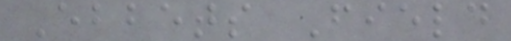Ebbets Field
